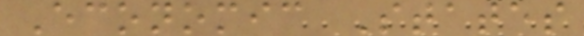Economic States
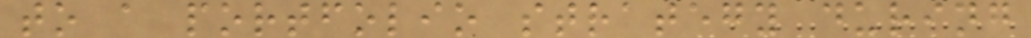to a portfolio strategy during
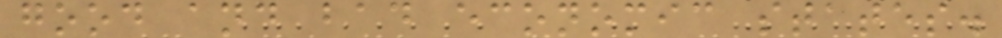good and bad economic states.
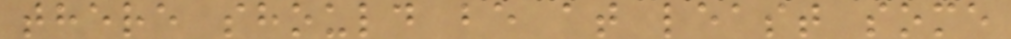there should be at least some
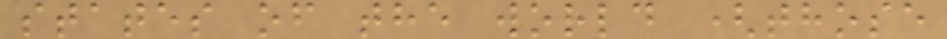states of the world (those
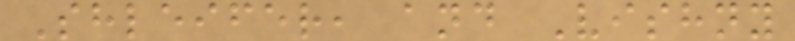Shleifer, and Vishny
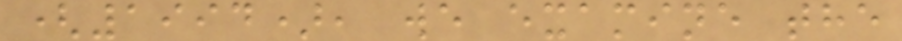(1994), we examine the
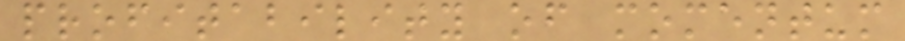profitability of momentum
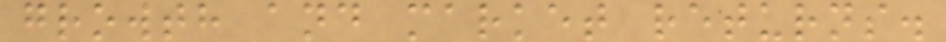growth and market returns.
